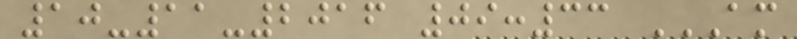10-11-2016 09:33 AM
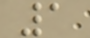1
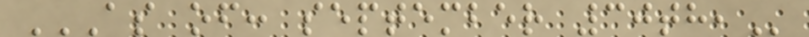AS OF: SEPTEMBER 30TH,
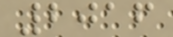2016
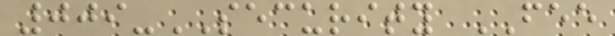009-SECURITY FEE
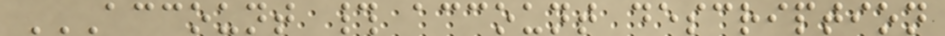ACCOUNT # ACCOUNT DESCRIPTION
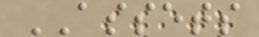ASSETS
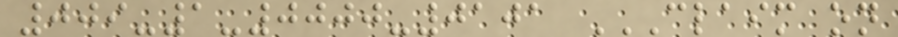009-1-0000-0101 CLAIM ON
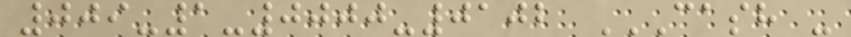009-1-0000-0102 CASH -
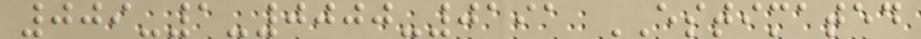009-1-0000-0191 ESTIMATED
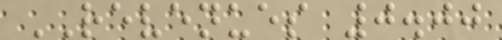REVENUES 0.00
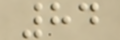84
